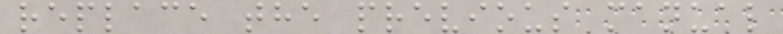replace the previous manual
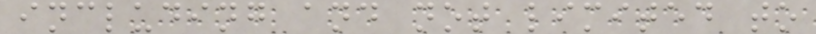including and not limited to
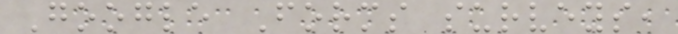Google Forms surveys,
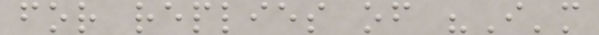for replies of "I'm
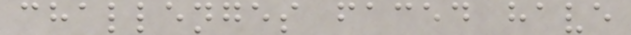challenges faced have
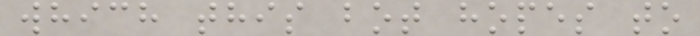which this bot hopes to
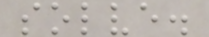solve.
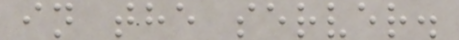in the server.
